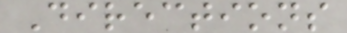Directions
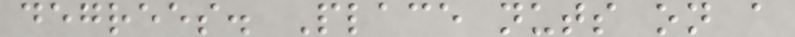degrees. Place nuts on a
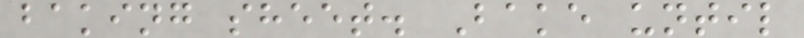baking sheet. Bake until
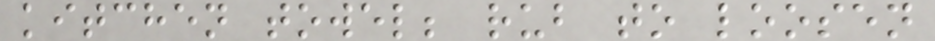kitchen towel; rub to loosen
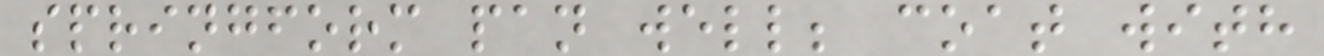springform pan well; coat with
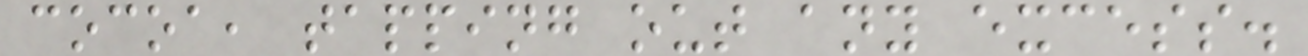cocoa, tapping out any excess.
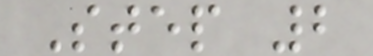Step 2
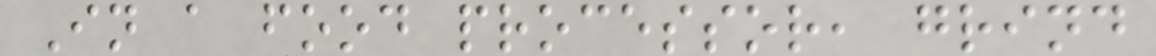In a food processor, grind
